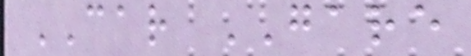CAR GARE
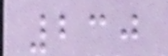230
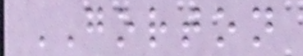GORTON
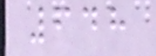648
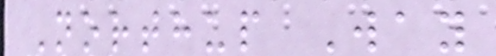Northup Way
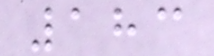183
